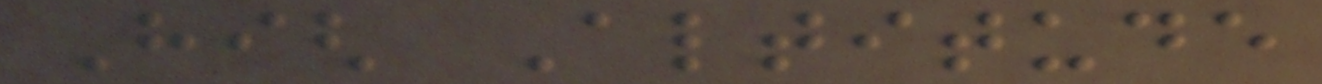High Altitude
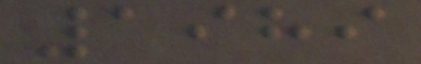1989
